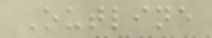Outline
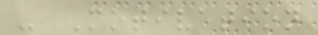- Motivation
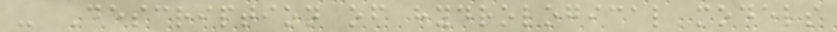- Description of hydrological models
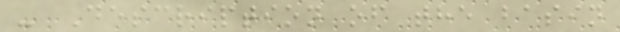- Description of the basin
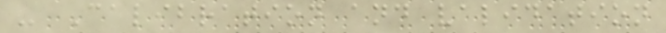- Calibration and validation
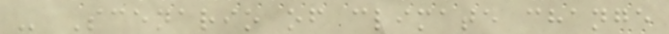- Scenario of climate change
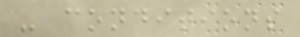- conditions
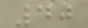40
